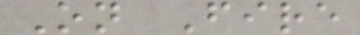On Fire
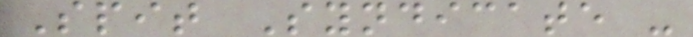Spit Syndicate -
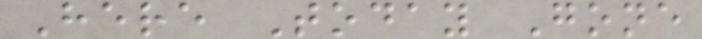Here Today Gone
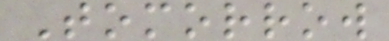Tomorrow
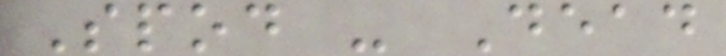Spod - Dead
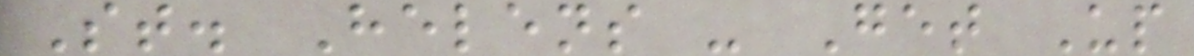St. Helens - Get Up
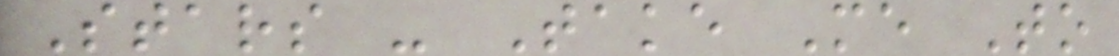Stars - Take Me To
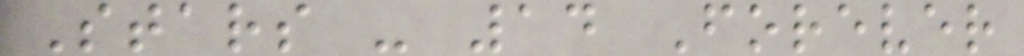Stars - 14 Forever
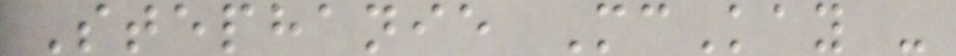Stephanie McKay -
